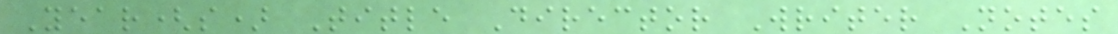Year(s) Title Director Writer Notes
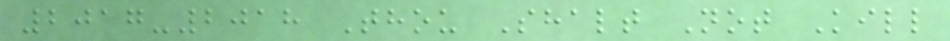2017-2018 Thou Shalt Not Kill
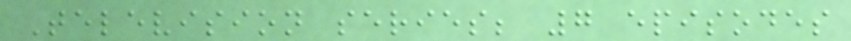Television series; 7 episodes
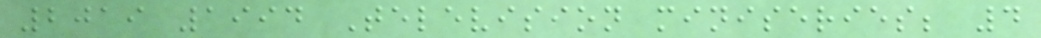2019 1994 Television miniseries; 4
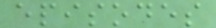episodes
